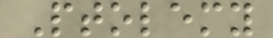Ptolemy
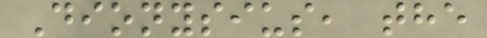Dionysius, the
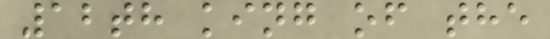12th king of the
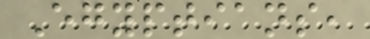Egyptians,
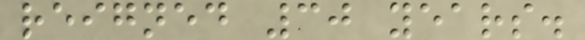reigned 30 years.
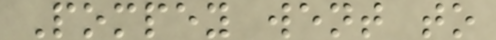Pompey went to
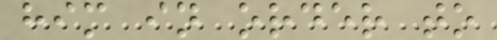him in order to
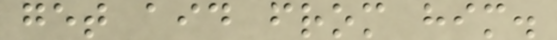get aid from him.
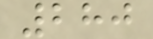280
